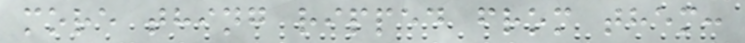more thing ripped from them:
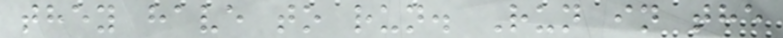they have to run. Run in the
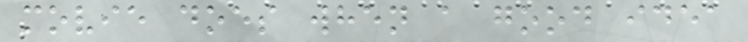movie does when a good idea
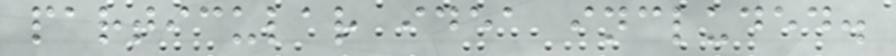particular idea included.
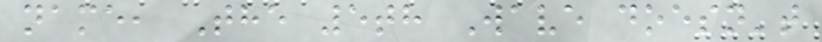name, The 5th Wave doesn't
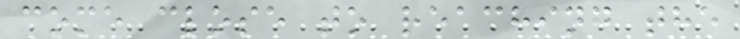come close to reaching the
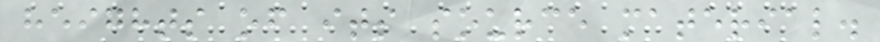heights of its source material.
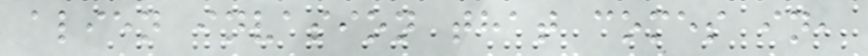alien invasion that comes in,
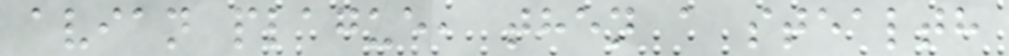avian plague, then a stealth
